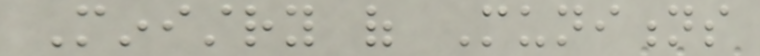Ministry of Munitions
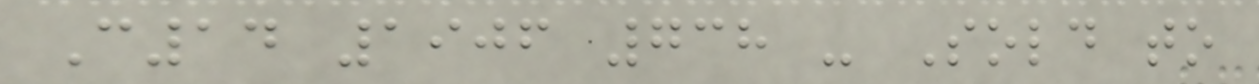C14 1906 738 - Sold to
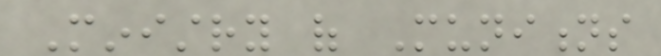Ministry of Munitions
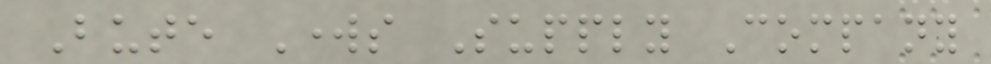Bute Works Supply Company
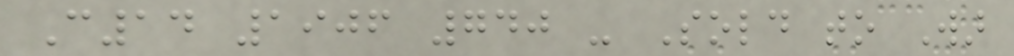C14 1906 740 - Sold to War
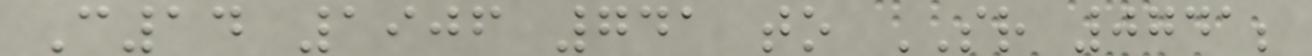C14 1906 741 to SR 0741;
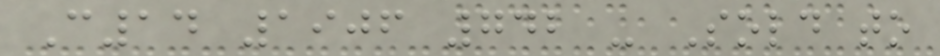C14 1906 742 - Sold to
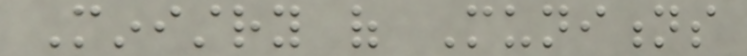Ministry of Munitions
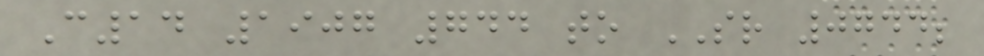C14 1907 744 to SR 0744;
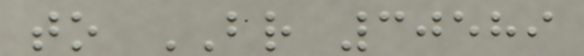to BR 30589
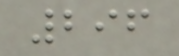296
